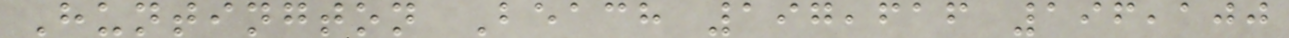Huntington Beach 197,616 196,100
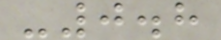-0.8
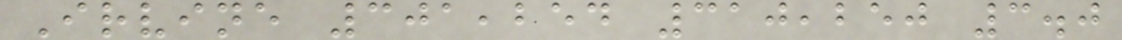Irvine 301,254 310,250 3.0
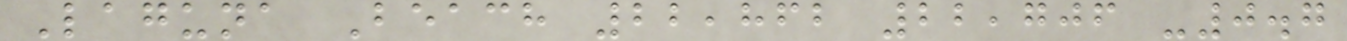Laguna Beach 22,862 22,706 -0.7
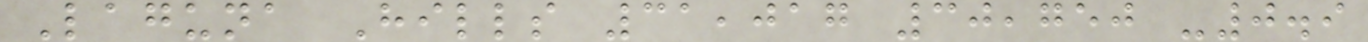Laguna Hills 31,017 30,750 -0.9
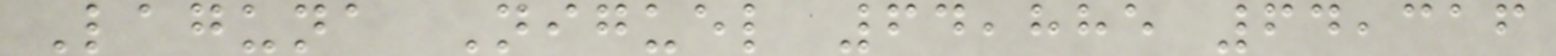Laguna Niguel 64,885 64,316
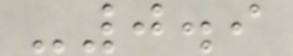-0.9
